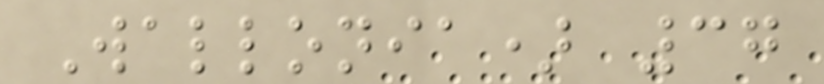Wallonia) 37
